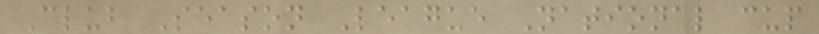Club Season League National cup
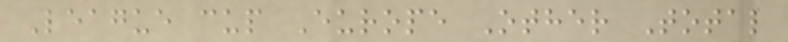League cup Europe Other Total
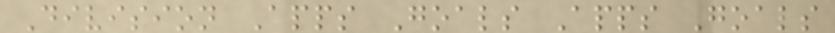Division Apps Goals Apps Goals
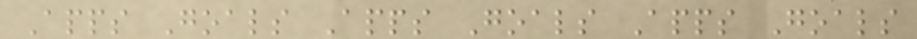Apps Goals Apps Goals Apps Goals
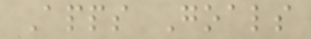Apps Goals
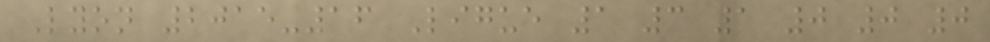Lyon 2015-16 Ligue 1 3 1 0 0 0
